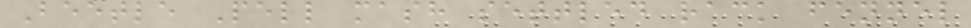Beetle Pell mash settled rack fennel
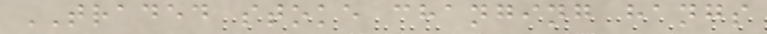TRADED stoke changing hangs
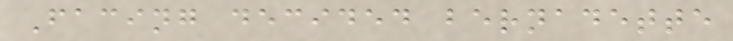Facing decided bernadette
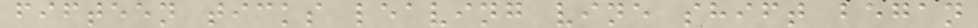fifteen ticks leaving vine shift began
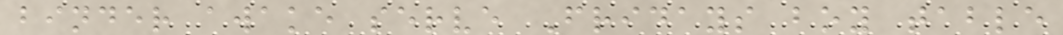binder awake serve Fridays boy table
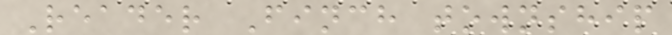Reader Finch township
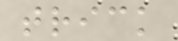trick
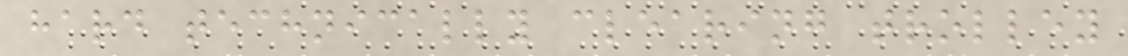hard technically clearing trolley
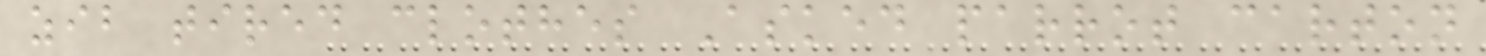zib tired clothes Asked parrot carton
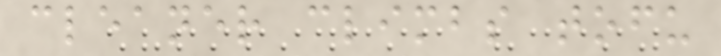cleaner climbs tofu
